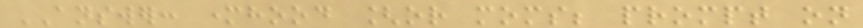ANSWER: motherhood [or moms; prompt on
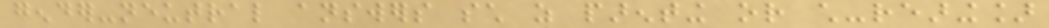gender-neutral answers such as parenting or child-rearing]
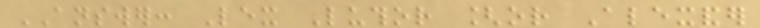ANSWER: Lex Luthor [or Alexander
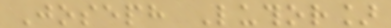Joseph Luthor]
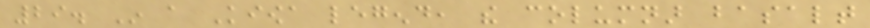29. In a Kiowa legend, the columnar basalt
